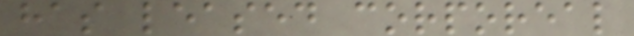has leased corporeal
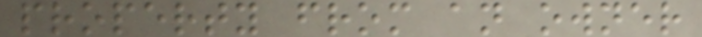property from an owner
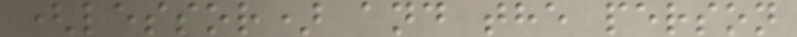(lessor) and the person
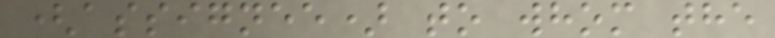(assignee) to whom the
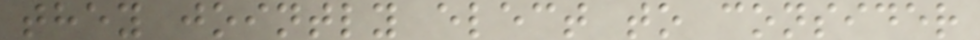they jointly elect to consider
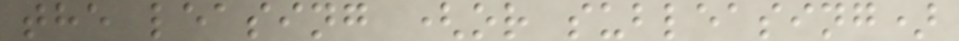the leasing (or subleasing)
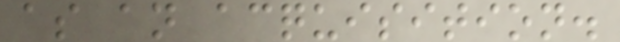as an acquisition.
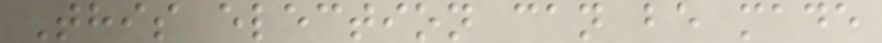This election can be made
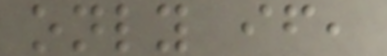only if,
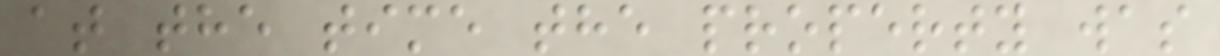at the time the property was
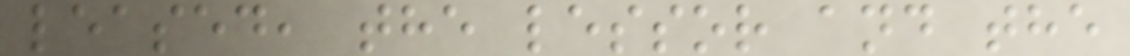leased, the lessor and the
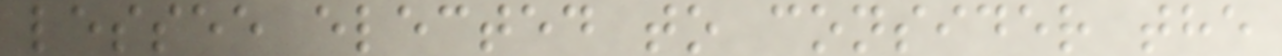lessee elected to consider the
